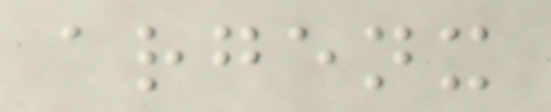argenx
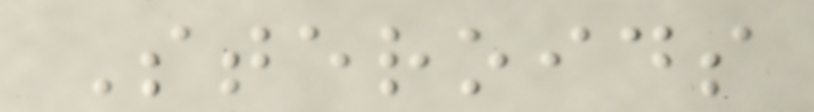Steroids
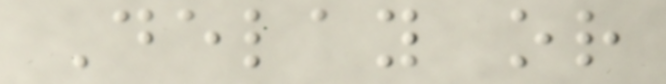Delay or
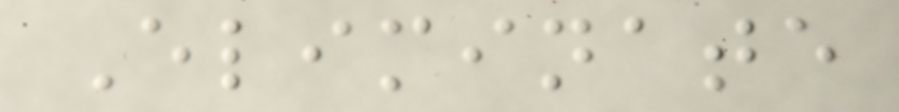Eliminate
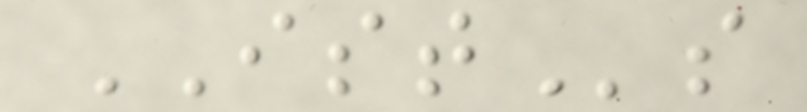ISTs
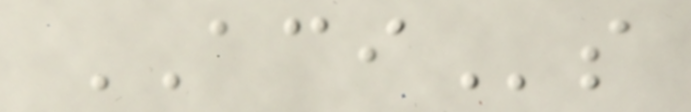ACIs
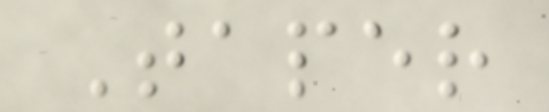Taper
